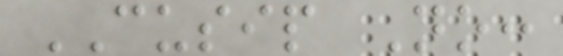CUSIP No:
